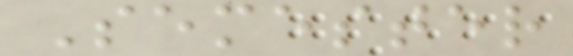Semester
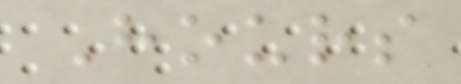Hours
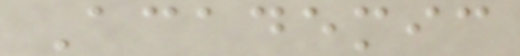Academic
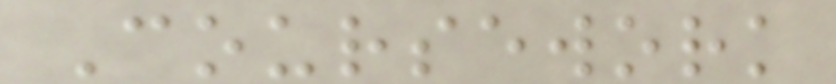Coursework
